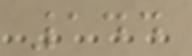144
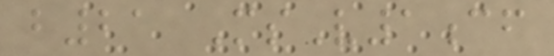b21 MsV1cf
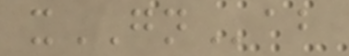xGNab
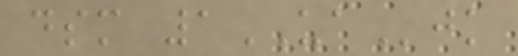dsm 1UAjk
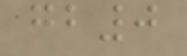gb0
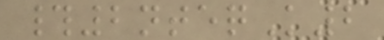#2nteqK2
